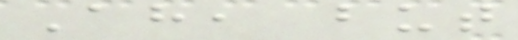Ah, but
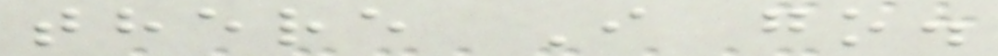there I go.
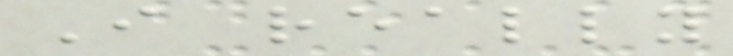I really
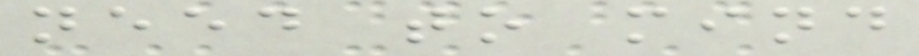need to mind
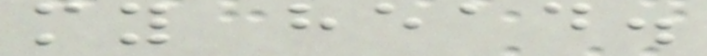my head.
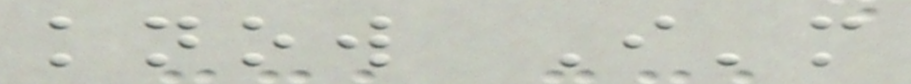know I'm
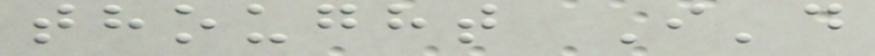thought I'd
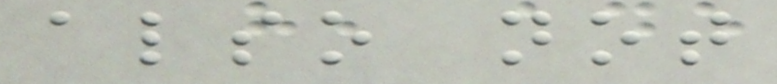also not
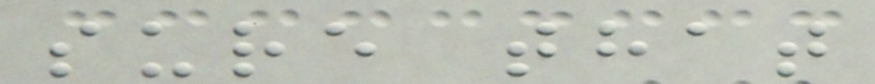sure that
